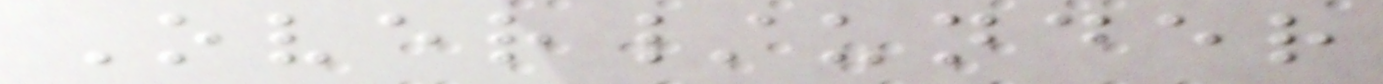Over/under
